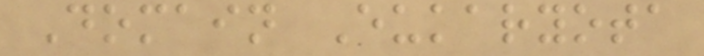Domain Eukaryota
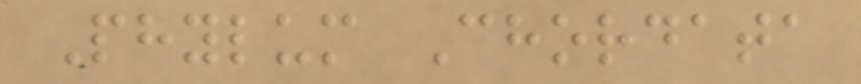Phylum Chordata
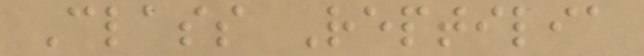Class Reptilia
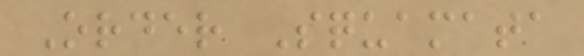Order Squamata
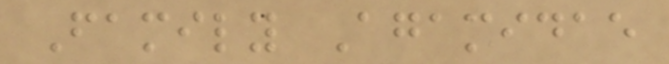Family Agamidae
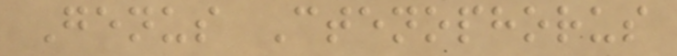Genus Ctenophorus
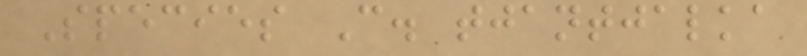Species C. tjantjalka
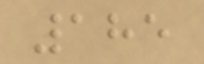185
